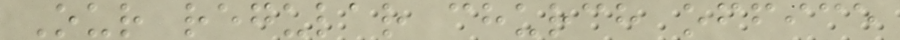Our regular church office
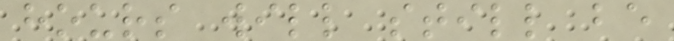hours will still be
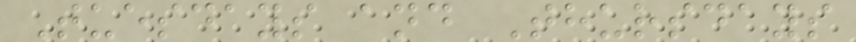Tuesdays and Thursdays
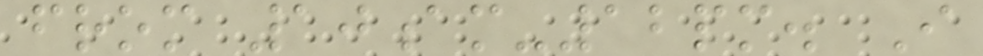from 10am-12pm. I
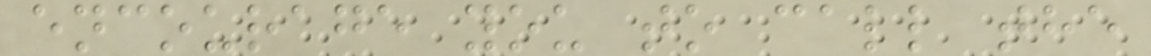encourage you to call the
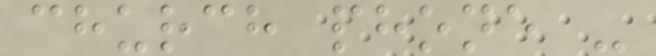church phone -
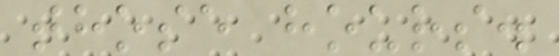those hours.
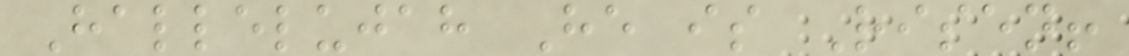Hallelujah He is Risen!
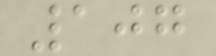107
